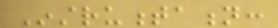Instrumentation:
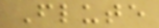Flute
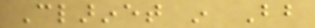Clarinet in Bb
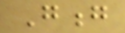Gong
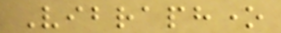Vibraphone
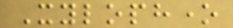Xylophone
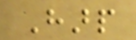Harp
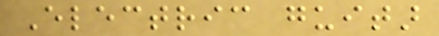Electric guitar
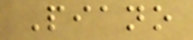Piano
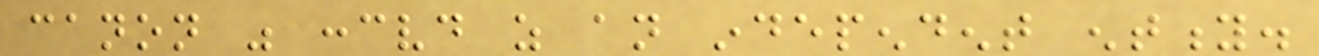canon was conceived as an independent entity.
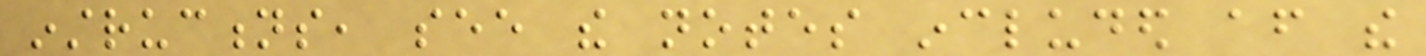instructions, see the notes included after the
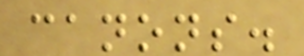canons.
